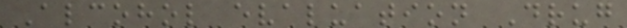Alcohol evaluation Drug
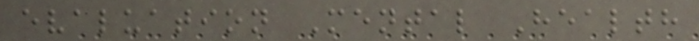evaluation Mental Health
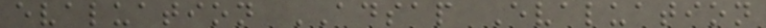evaluation ADSAP Evaluation
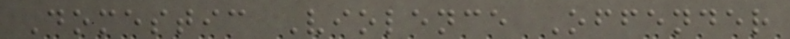Domestic Violence Offender
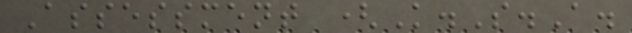Assessment (K.S.A.
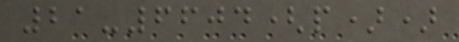21-6604(p))
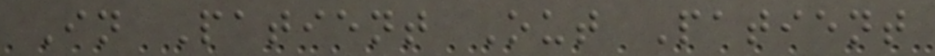In Patient Out Patient
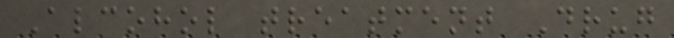Alcohol treatment Drug
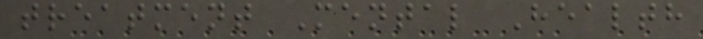treatment Mental Health
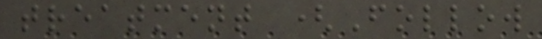treatment (Follow
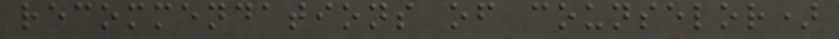recommendations of counselor)
